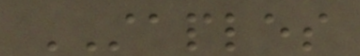STAPLES
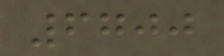6700
